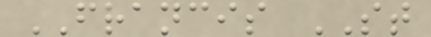FRANCIS ST
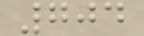704
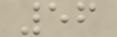56
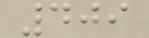409
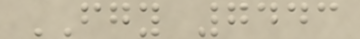FGY 7443
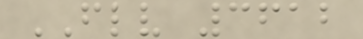FLV 3612
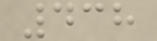438
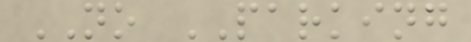NO PARKING
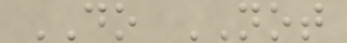DO NOT
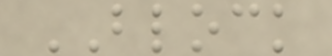BLOCK
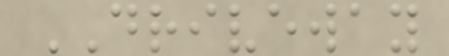DRIVEWAY
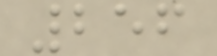256
